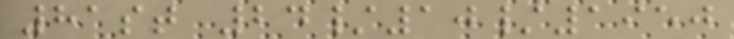81st 24/10/1950
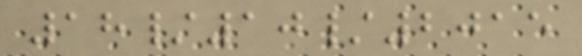18/10/2015
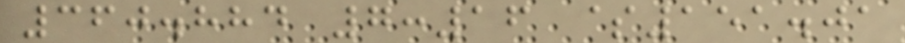360.884 7:16 $151.01
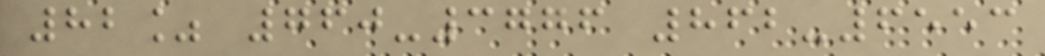82% 760-3776 862-6553
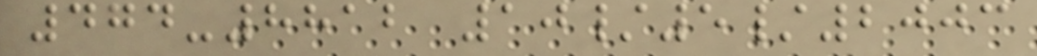474-8812 10/5/2003
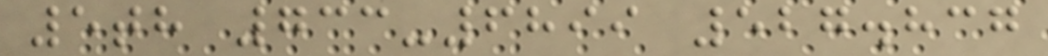5th 733-6899 527.837
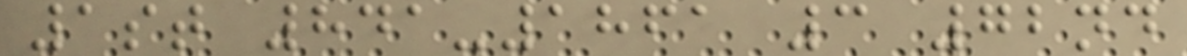1st 841-1861 3 72nd
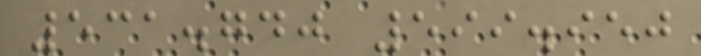531.740 599.950
